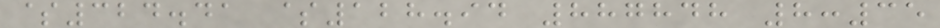$324.41 $128.94 887848 8:35
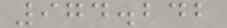974.242
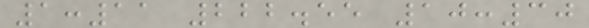1:11 222.55 10:30
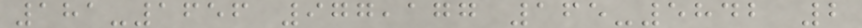181-1656 977,177 165-5842 2
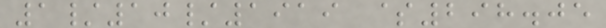1/10/1919 $298.05
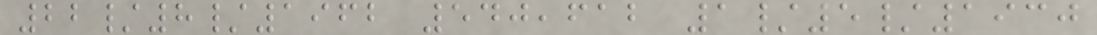22/8/1962 540,612 1/5/1930
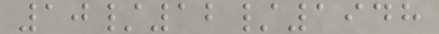10/12/1948
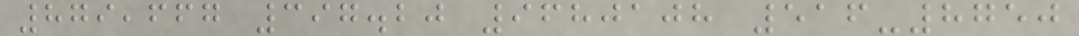879,667 397.20 9680108 516-8750
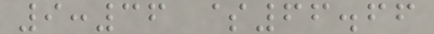9:36 $66.66
